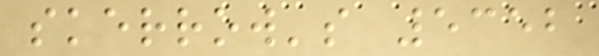skerrow's 5352
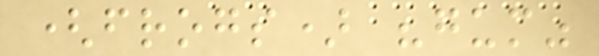(frogs) "gum"
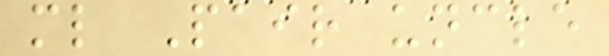ml Pair uncle
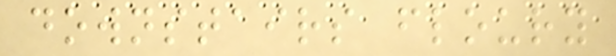downstairs floury
